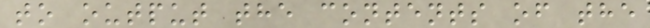to output the contents of the
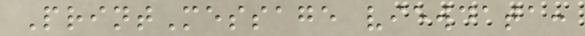PrintMessage viewdata:
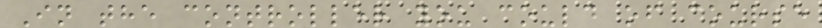In the controller you could of course
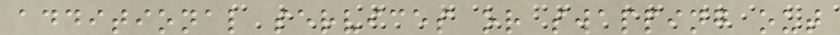additional services or swapping out
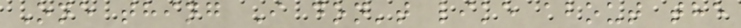One thing I don't like about the
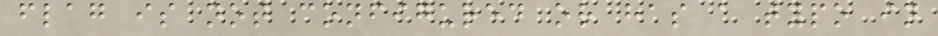flag is not configured or has a typo in
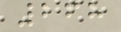268
